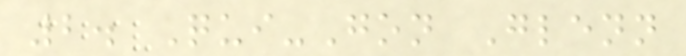2. Qui-Gon Glenn
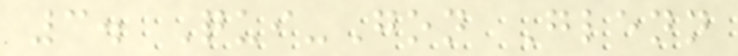3. Qui-Gon Glenn
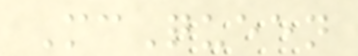McQueen
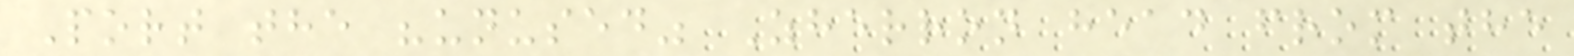Port the "unused" Zherron head from the
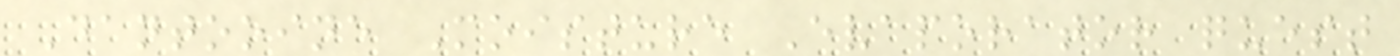Dantooine Moisture Evaporator quest
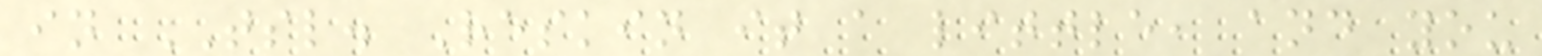in TSL. Reskin it a little, and you
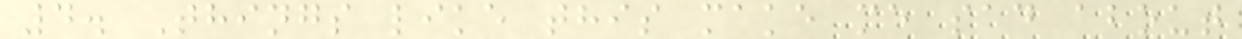4. Things like this make me sad about
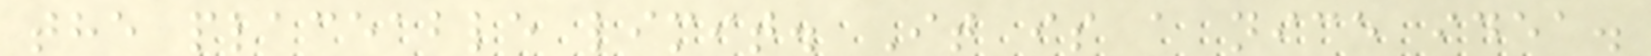the placeable limit. It is a nice idea.
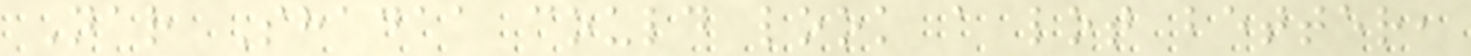Nar Shadaa could look a lot better,
